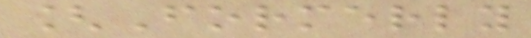[Formerly
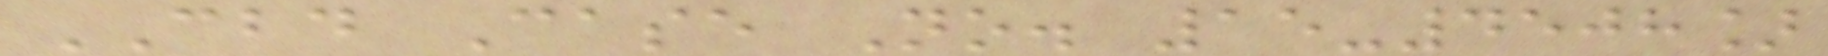CBD Case No. 15-4508]
